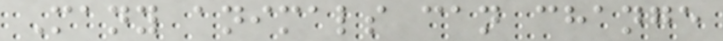Many animals can change
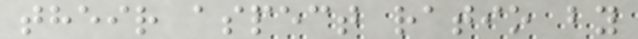their aspect ratio by
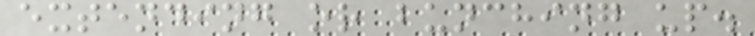extending or bunching up.
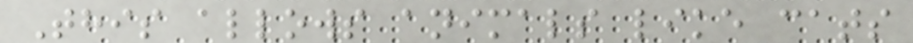This allows animals like cats
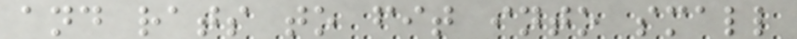and rats to fit into small
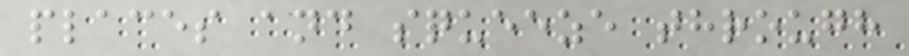places and squeeze through
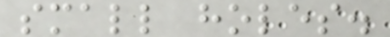small holes.
